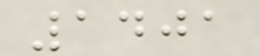1401
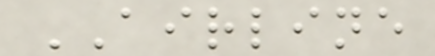AIRLINE
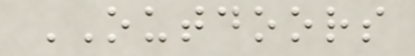OUTDOORS
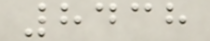8438
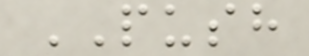PUSH
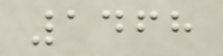1468
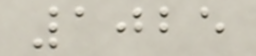1025
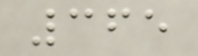365
